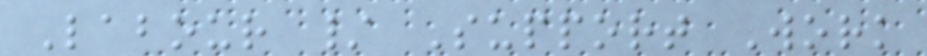Labour / Support Work
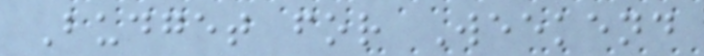Budget for Weekend
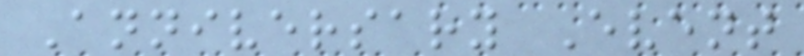Anniversary Event
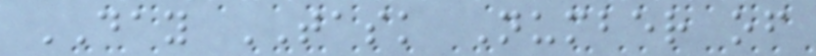DAY TASK Number of
